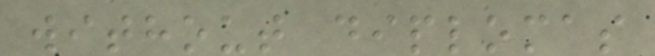without diplomas
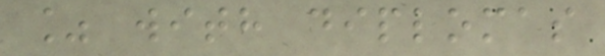% with diplomas
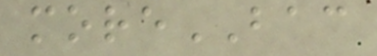moreBAC
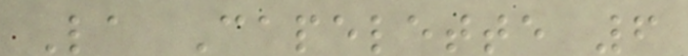La Capelette 6
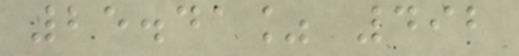25.41% 492
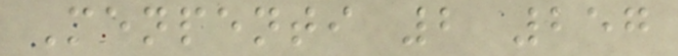Menpenti 2 257
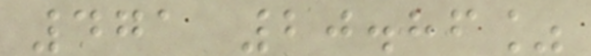471 20.86%
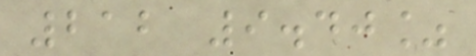212 9.40%
